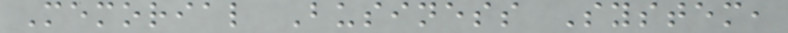Memorial Business System,
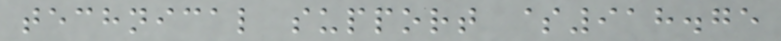technical support $918.75
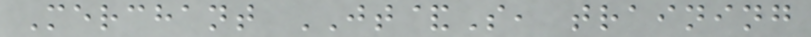Merchant JT&S, training
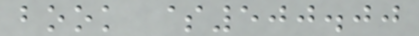book $500.00
